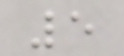5
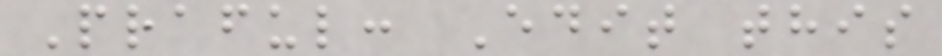Praful: Edit this
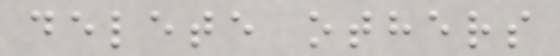delete others
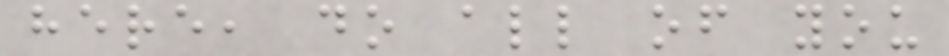here, do all of you
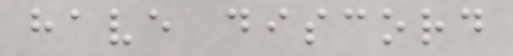have discord
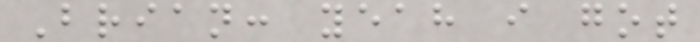Brian: yeah i got
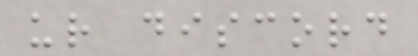ur discord
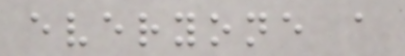everyone a
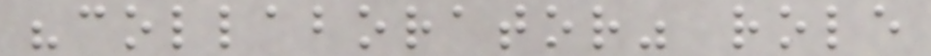"collaborator" role
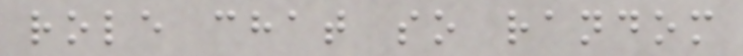role chat so random
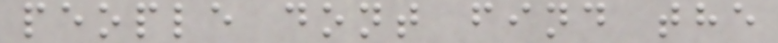people dont find the
